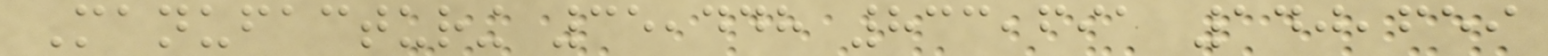Manufacturing 35,448 833,691 140,659
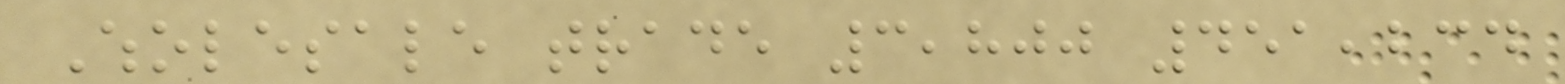Wholesale trade 3,800 451,234
